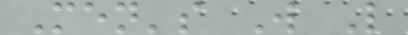Men's W L
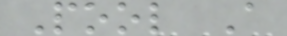Pool A
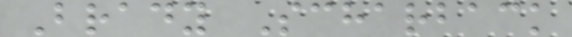Brady Scharback
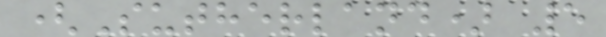(Sutherland) 5
